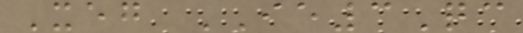Xeg IE3Qc
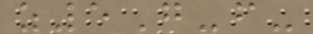z5G-f-
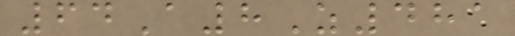64A8Z481
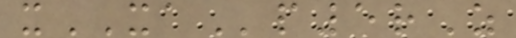xXAp5rZ
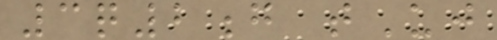3q2g tUj
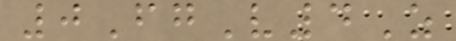0FgV4Z
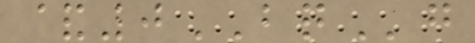&0BQg
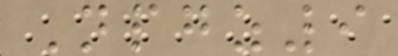Npgz9
